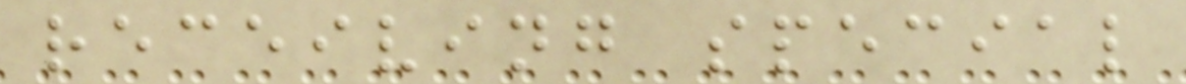receiving special
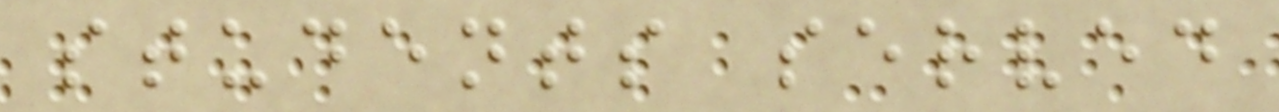students served
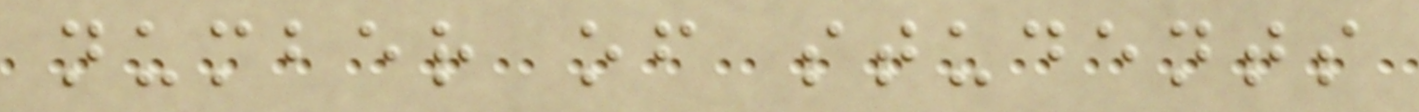number of students
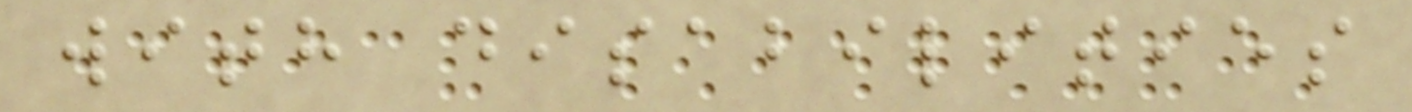with disabilities
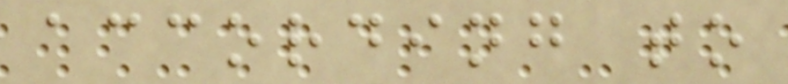according to
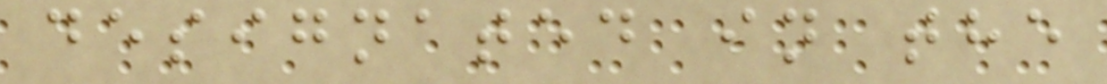designated in the
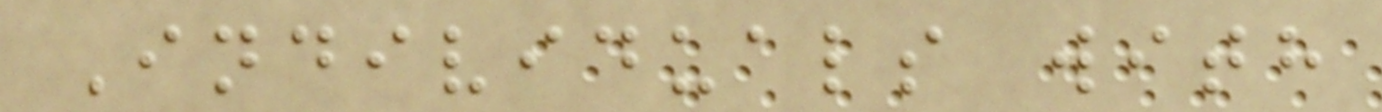Individuals with
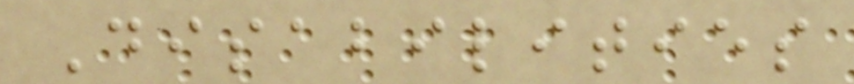Disabilities
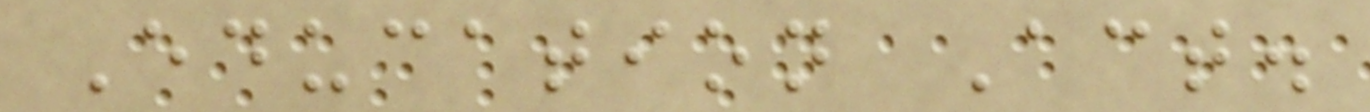Education Act.
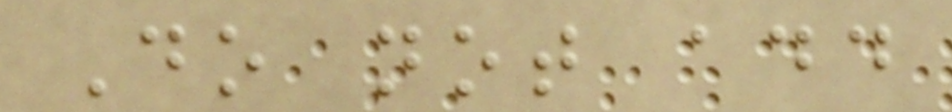Do not add
